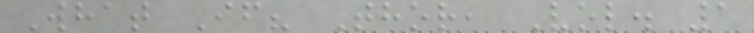What If? Thor, Vol. 1
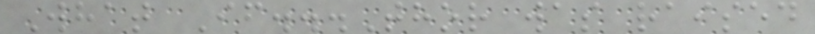What If...Thor was raised
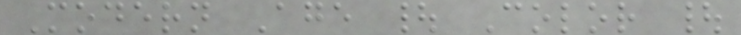Modern Age | Color |
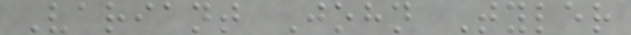Variant John Tyler
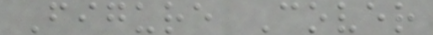Figure Cover
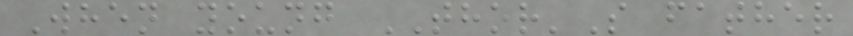When young THOR'S father
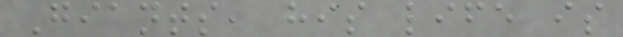Giants, his life is
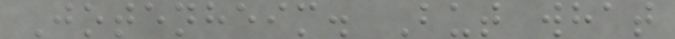Jotenheim. But what
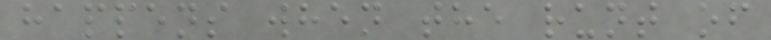happens when the runt of
